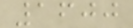1600
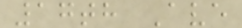17th Ave
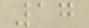17
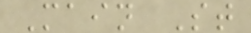Main St
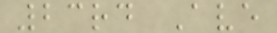23rd Ave
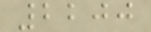2200
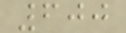600
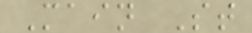Main St
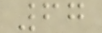67
